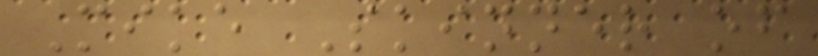Mike Skinner of
